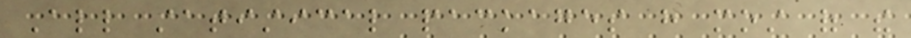All statistical packages have most of the
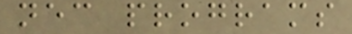necessary programs
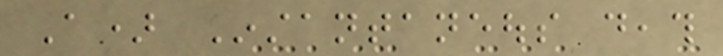A) Instantaneous death
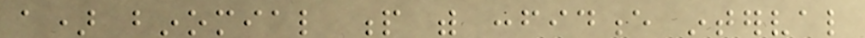a) binomial p with confidence interval
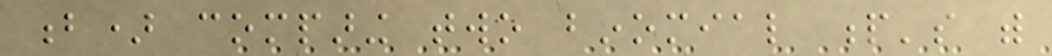b) comparing two binomial p's with
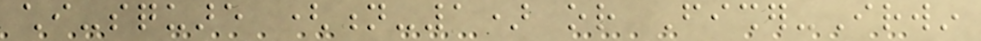chi-square (n-1) or Fisher-Irwin
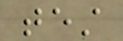test
